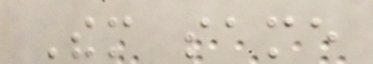Them same
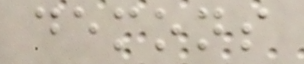demons
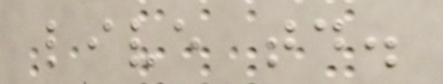live today.
